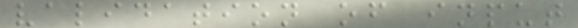validation of input
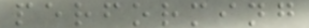performing
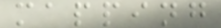mapping
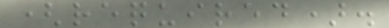(required).
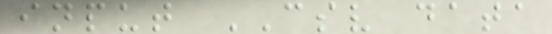input CSV data
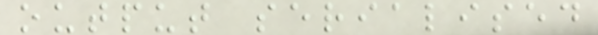output serialised
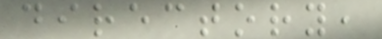directory,
